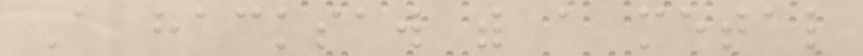A hacksaw with a metal
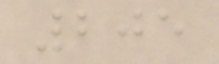205
